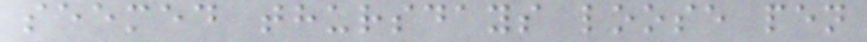seemed thursdays loose pen
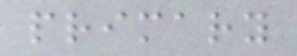primary
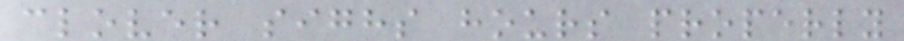clover sighs hours properly
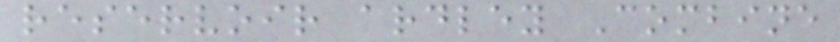reservoir ardley Combine
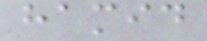hamid
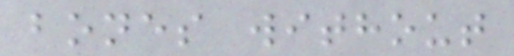bones without
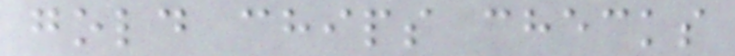gold chips checks
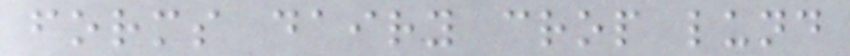forms dairy crop lund
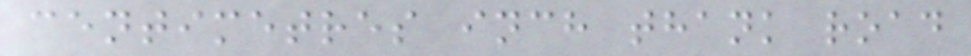centimetres inch thank road
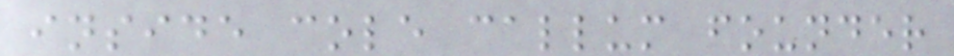inside cole callum founder
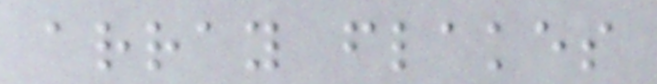array flakes
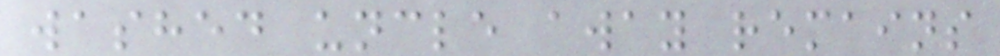washed uncle away remains
